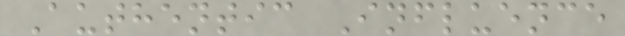Authentic Influence
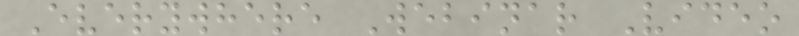Everywhere Webinar Video
